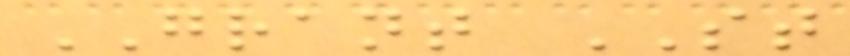GRANT ST
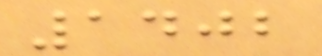1402
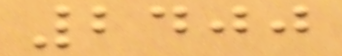2400
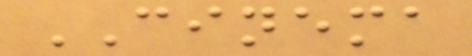CINEMA
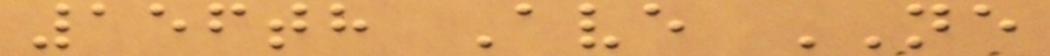156th Ave NE
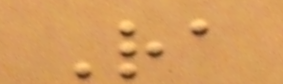Ra
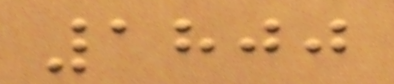1800
